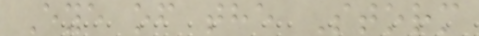Eye of the Storm
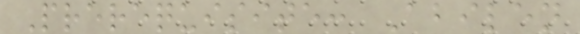Prerequisite: Abilen
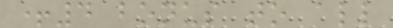+4 bonus to all
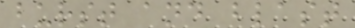burst and blast
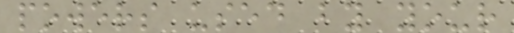powers used by your
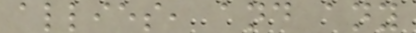allies, and any
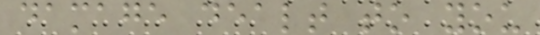damage dealt to you
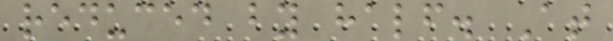reduced by half. At
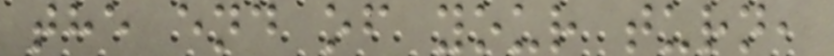the end of your turn,
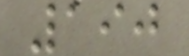190
